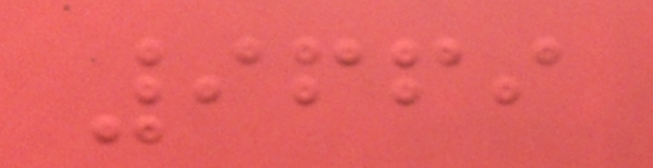9669
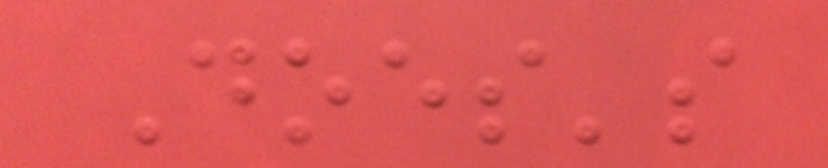Does's
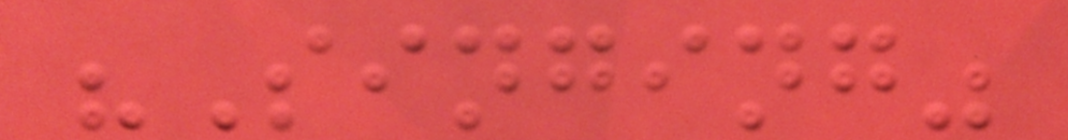"Singing"
